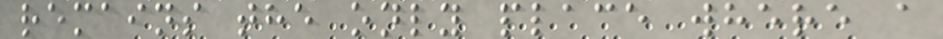remains the only place where a
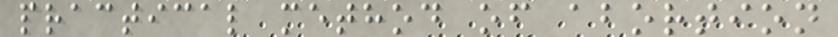practical method of abortion
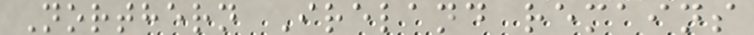Northern Ireland remains
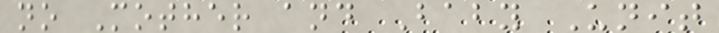no Mother and Baby Unit
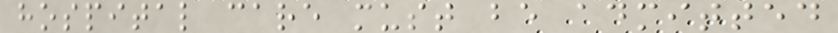hospital care must be admitted
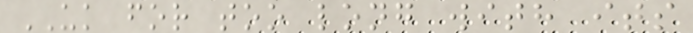UK for too long with its
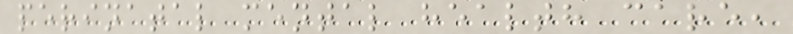perinatal mental health care,
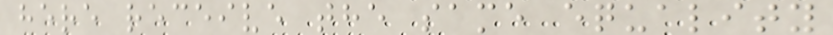here receive the same equality
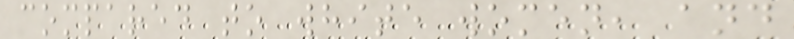compared to white women, and
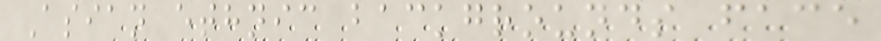Asian ethnic backgrounds face
